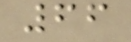66
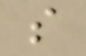s
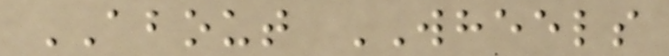ABOUT WHEELS
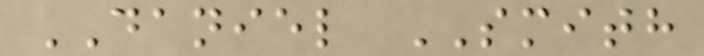DANIEL SMITH
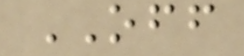OFF
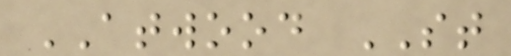ATWOOD ST
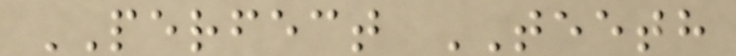PERFECT TEETH
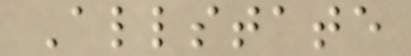Allstate
